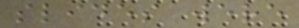slides were
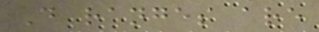D ranges are
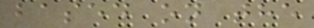based on the
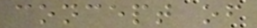concept of
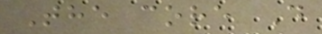The core D
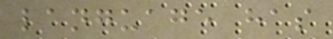language has
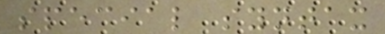special syntax
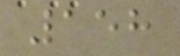158
